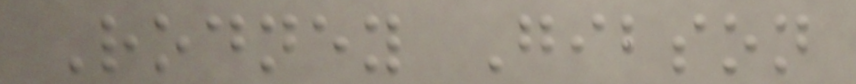Rodney Gibson
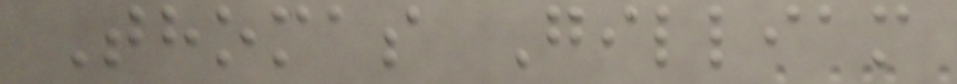Thomas Gilliam
